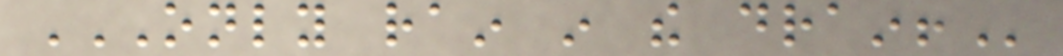ONLY RAIN IN THE DRAIN!
